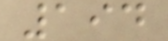194
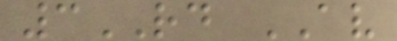3RD AV
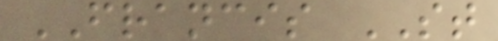FRANCIS ST
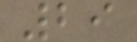29
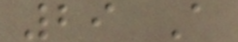29 A
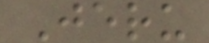Jeru
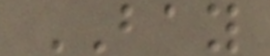BAY
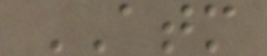ATM
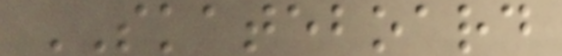SKATEBOARD
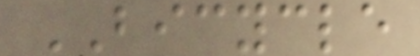BICYCLE
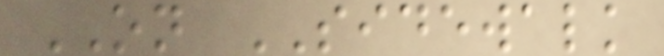ON SIDEWALK
